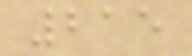215
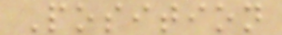Position
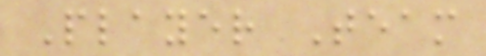Player Team
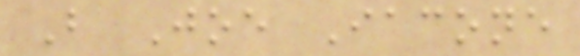B Joe Iacone
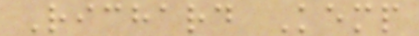Richard Kemp
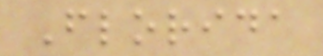Florida
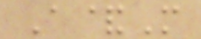A&M
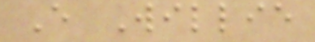E Willie
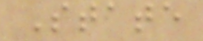State
